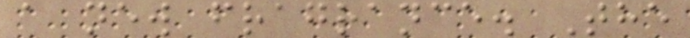a new fragrance. The
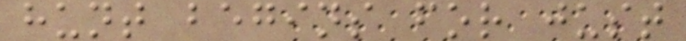hunt begins for just
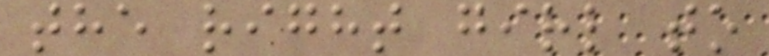the right girl to
